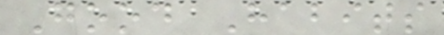Good Habits
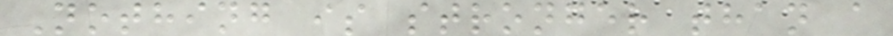Nothing is stronger than a
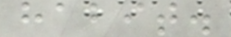habit.
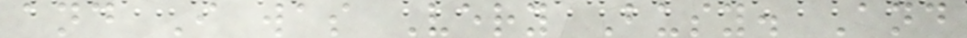and I was Very Busy. And
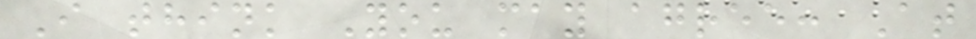I think You may agree: At
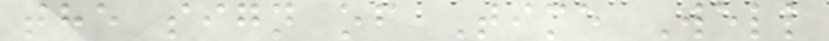the sign of Time Well
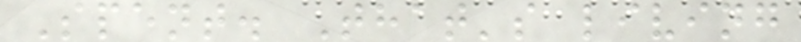Spent. That's living
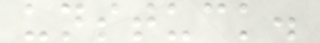unstuck.
